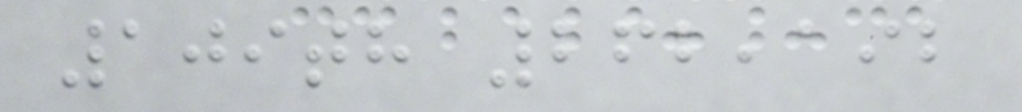109th 262,192
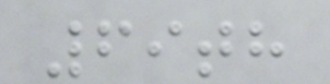69th
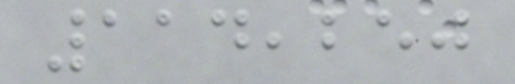114,250
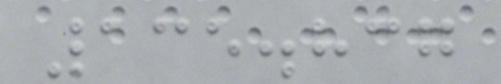135.837
